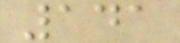141
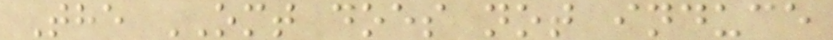The OMT does not induce
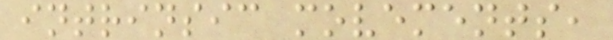intrinsic movements,
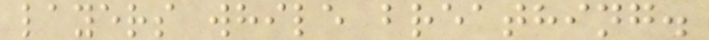layers while breathing.
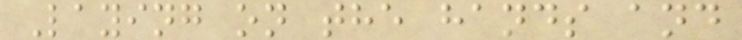Laying on the hands and
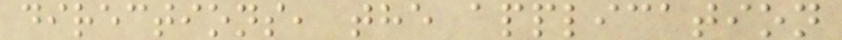directions, the application
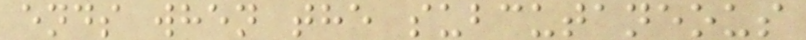ends when the subcutaneous
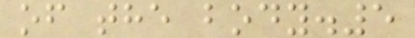of the body.5
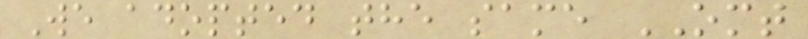We adopted the same OMT
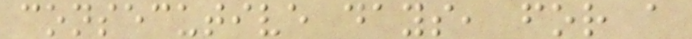consecutive days, for a
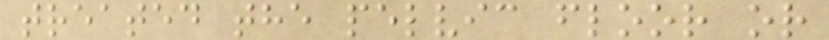treated the pelvic floor or
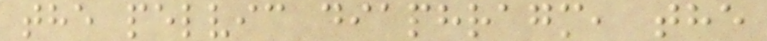the pelvic diaphragm, the
